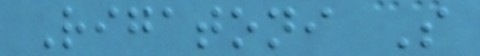Rigatoni S
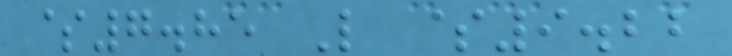$7.85 L $9.22
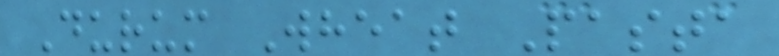Durum Wheat Pasta
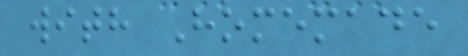with Homemade
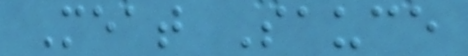Meat Sauce
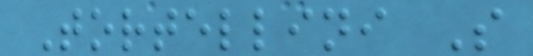Tortellini S
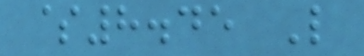$8.45 L
